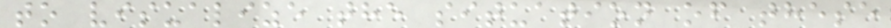to visualize the situation of these
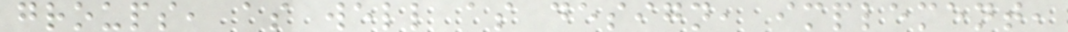groups, as well as design, implement,
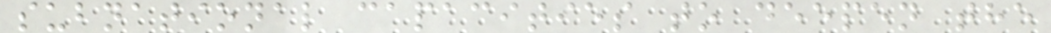subnational capacities to deepen the
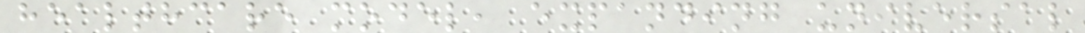healthcare model, expanding universal
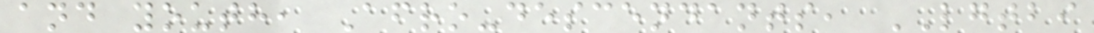and youth, Afro-descendants, LGTBI
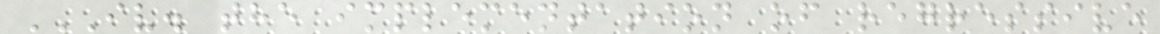IV. THE IMPLEMENTATION OF REGRESSIVE
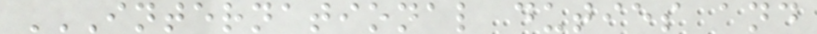INTERNATIONAL DUTIES AND
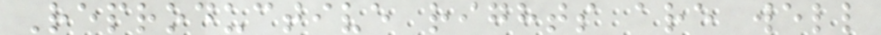Reproductive rights are well
